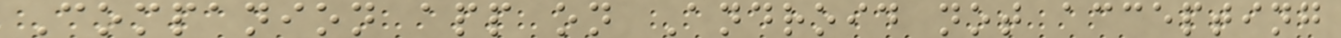Companion app on Android not accepting
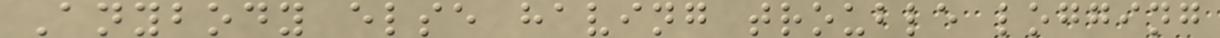Anybody else having trouble logging
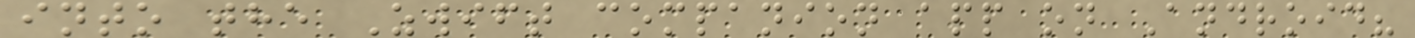into the Zwift companion app on Android?
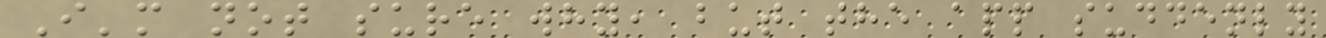I'm not sure why, but the app suddenly
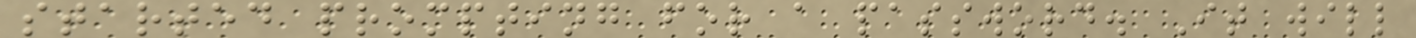started prompting for a password. It will
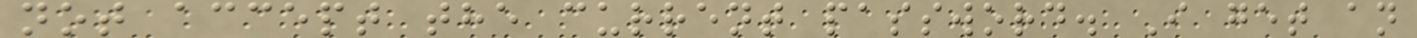not accept the current password. I get an
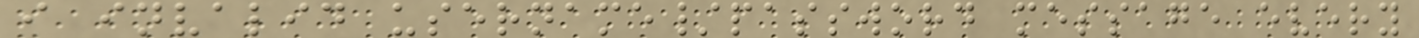i invalid username/password message every
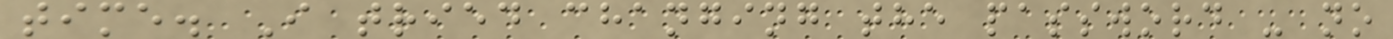time. I tried changing the password - no
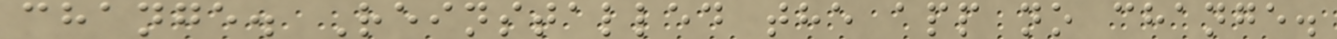change. Reinstalled the app no change.
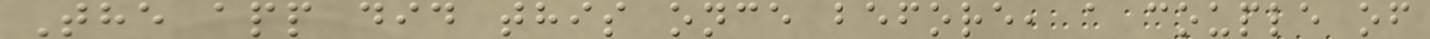The app did this once before, a couple of
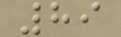89
